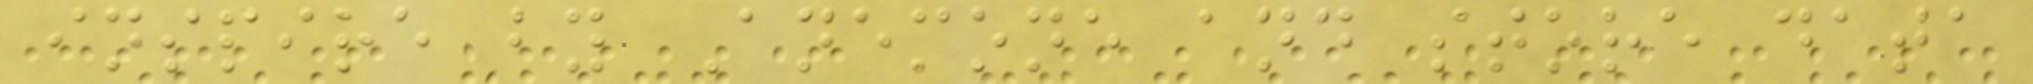inspire by Anemone and store data
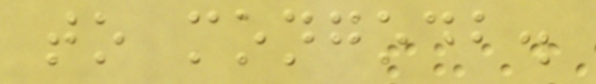to mongodb.
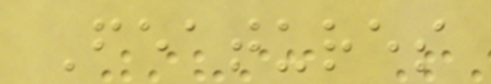Features
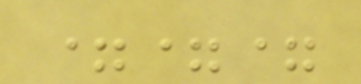===
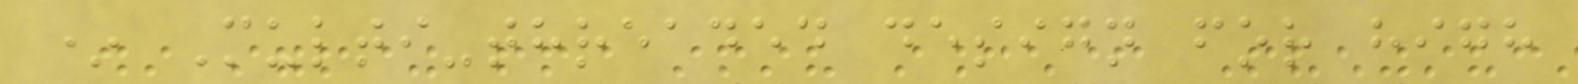* Multi-threaded design for high
